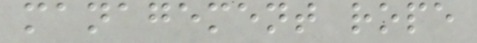management rope
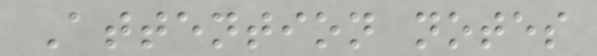Attention notes
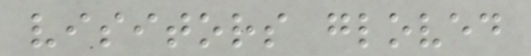visitors gloved
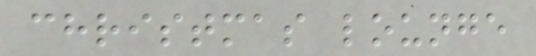christmas lounge
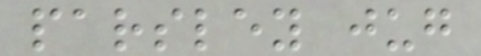parsley jug
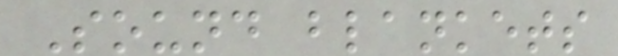Sound blankets
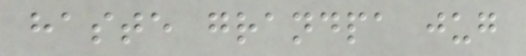haste grandpa jug
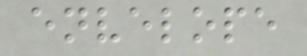envelope
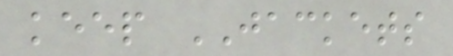keep JACKETS
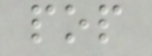pop
